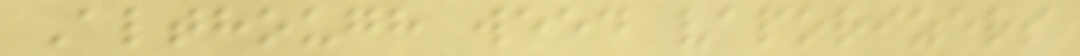Although weed vaporizers
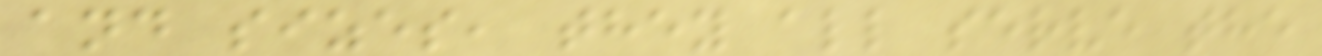and sizes, they all serve the
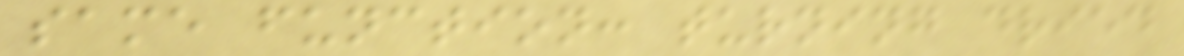same function: turning dried
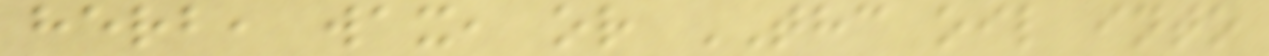herb, wax, or THC oil into
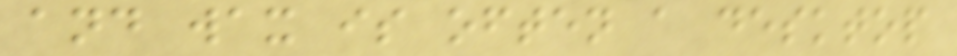and wax is often a desktop
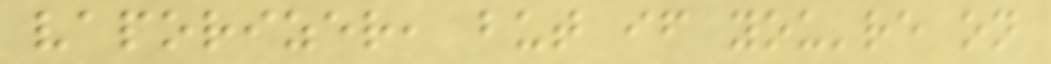vaporizer, but if you're on
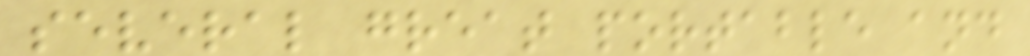several great portable and
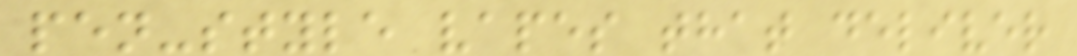pen-style vapes that deliver
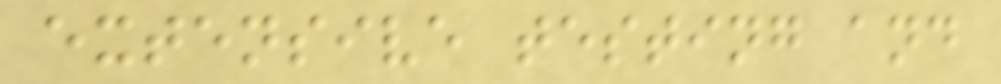extensive testing and
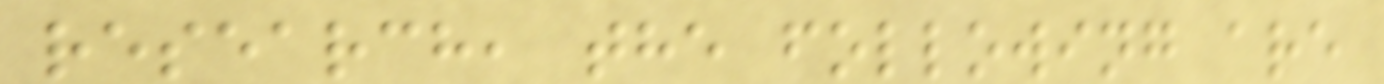research, the following are
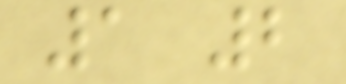1 2
